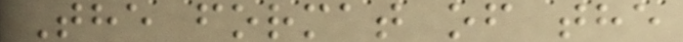The format of the
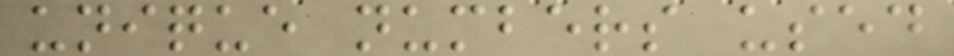unique numbers used
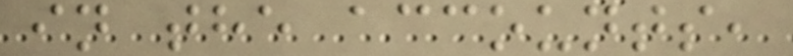in the accounts,
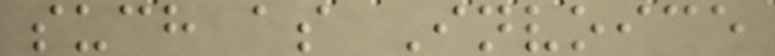such as Invoice
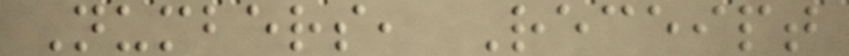Numbers, Receipt
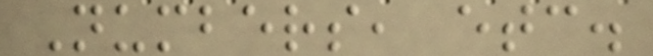Numbers, etc.
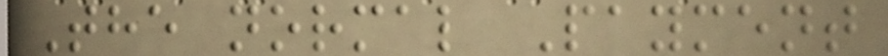The normal Payment
